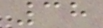38
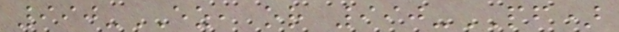990-EZ, or 990-PF)
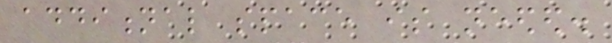additional space is needed.
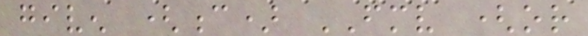given (c) FMV (or
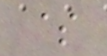$
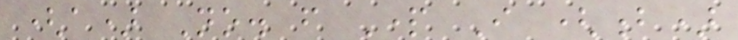(a) No. from Part I (b)
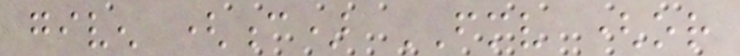given (c) FMV (or
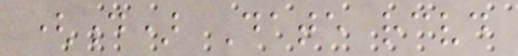(d) Date received
